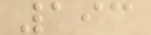193
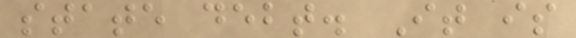state debt. It is
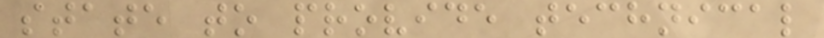state to provide technical
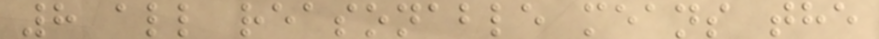8 all reasonable means the
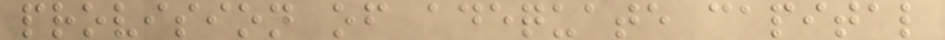provision of adequate capital
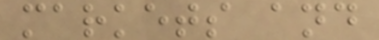markets and
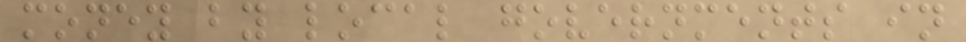money by local governments in
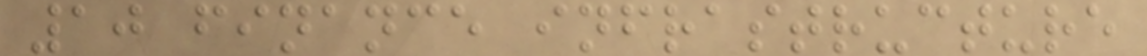10 finance infrastructure
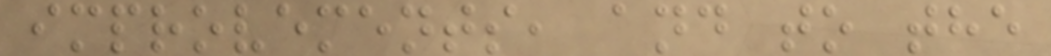improvements, and to the
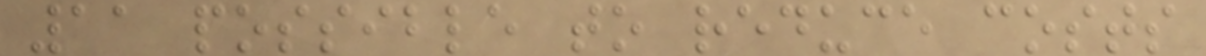11 possible to reduce costs
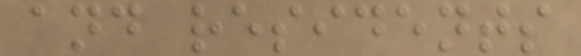and residents
